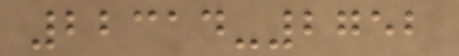22314-2752
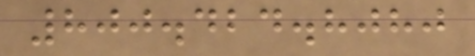800.424.8080
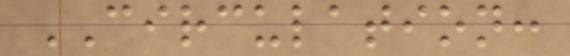CIRCULATION:
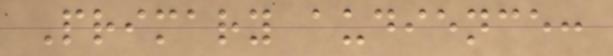Primary audience:
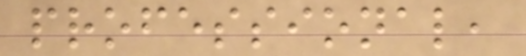professional,
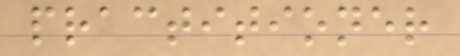practitioner
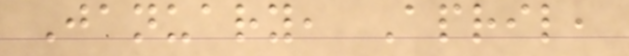January, April,
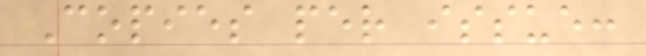Copies per issue:
